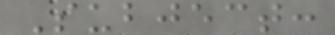Subject:
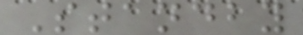Standby
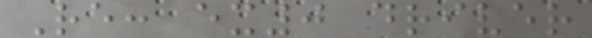Re: ex0 driver
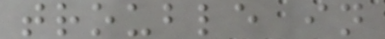trouble in
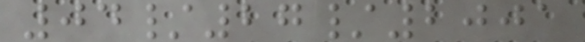04/27/2001
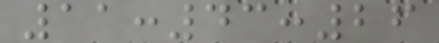11:43:26
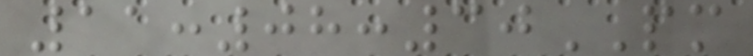11:08:30PM
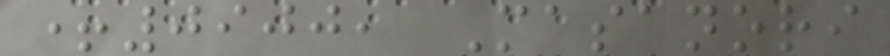+0900, Masanori
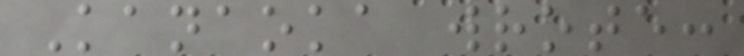Kanaoka wrote:
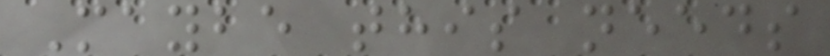Maybe this needs
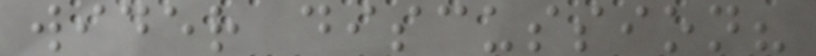wider discussion?
